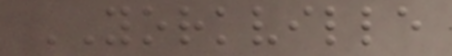YORKVILLE
